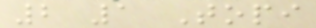2 1 Topi
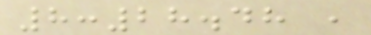8:28.48 ,
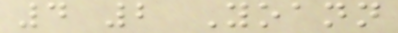4 2 Yoann
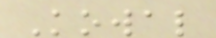Kowal
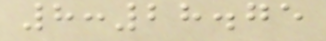8:28.75
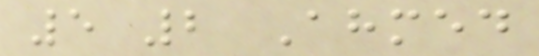5 2 Ahmed
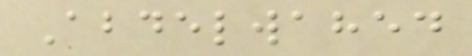Abdelwahed
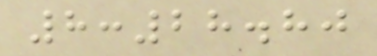8:28.80
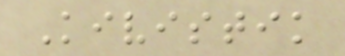Kivistik
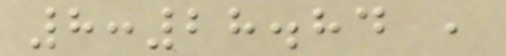8:28.84 ,
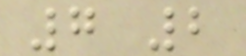7 2
